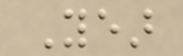Year
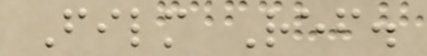Film Ref.
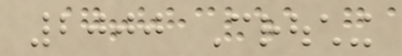2000 Crouching
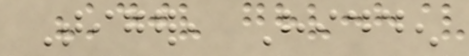Tiger, Hidden
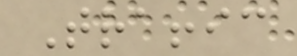Traffic
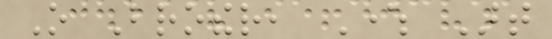O Brother, Where Art
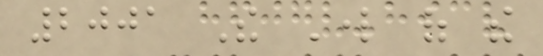2001 The Lord of the
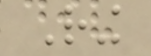Ring
